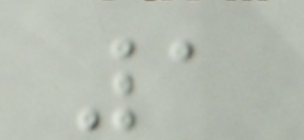1
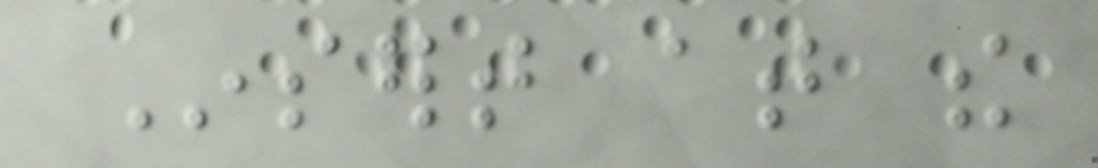Insert at the
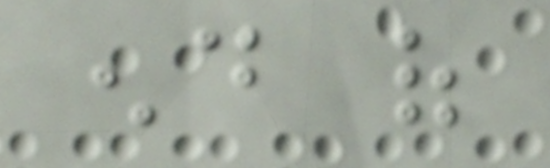end of
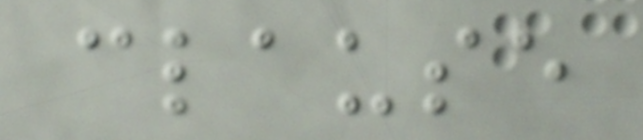clause
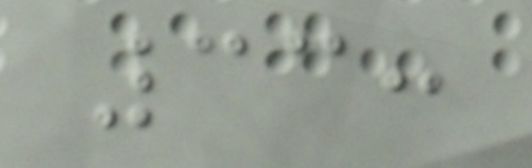33:
